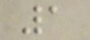1
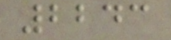2243
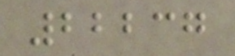22237
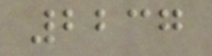2237
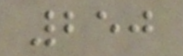250
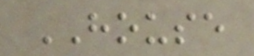HOUSE
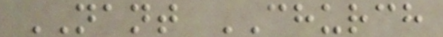NANT CHURCH
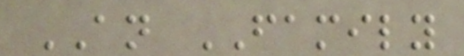AN FAMILY
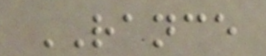RANCE
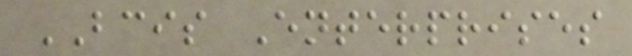BCIS Enterprises
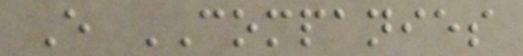E COMPANIES
